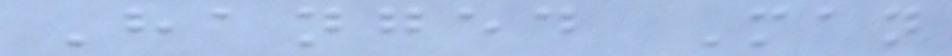Hanged Man
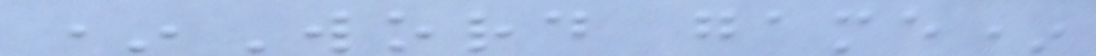*Word game*
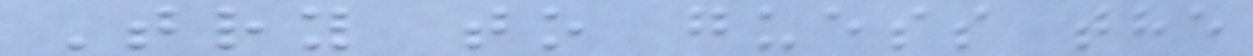Try to guess the
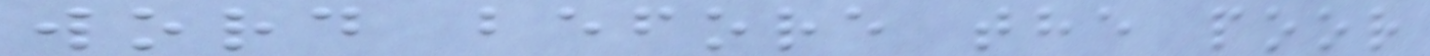word before the poor
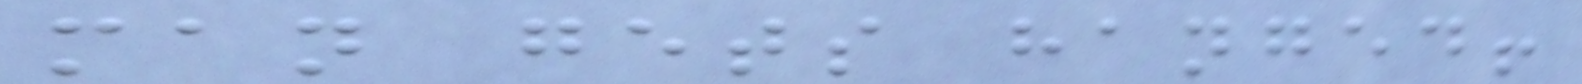man gets hanged!
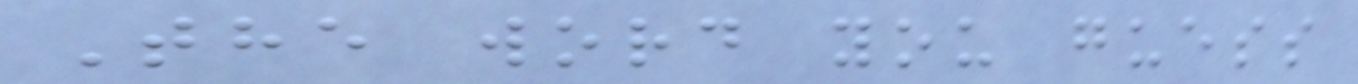The word you guess
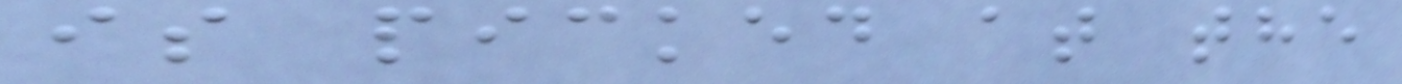is picked at the
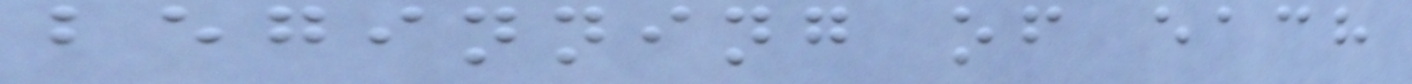beginning of each
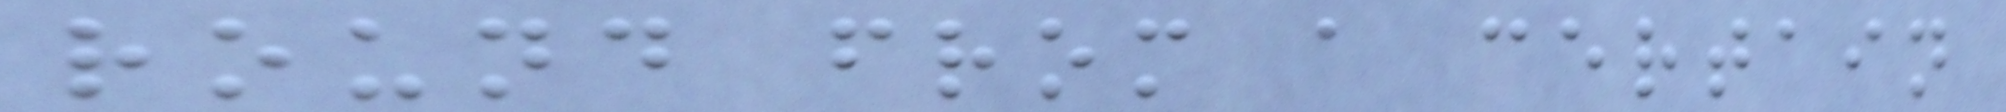round from a certain
